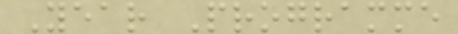Year Programme
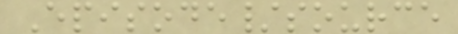Episode/source
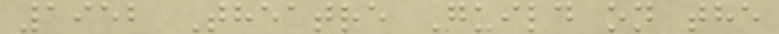1952 Theatre Guild on the
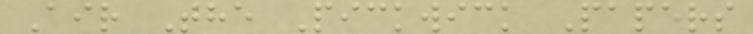Air The Pickwick Papers
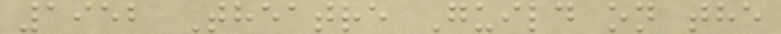1952 Theatre Guild on the
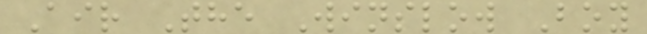Air The Winslow Boy
